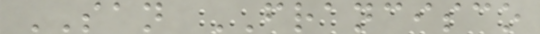SAN FRANCISCO
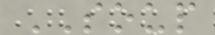SOUP
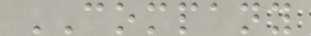COMPANY
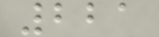221
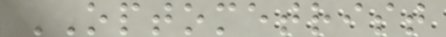OPTOMETRIST
